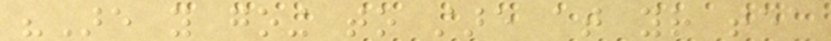"Are you going to stare at your tea
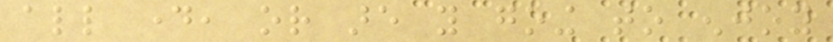all day, or are you going to enjoy
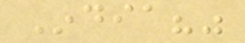India?"
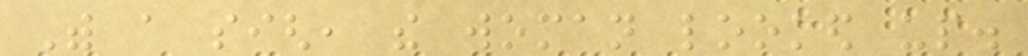With a sigh, the woman looked up.
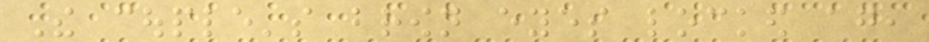The couple's brown eyes locked again,
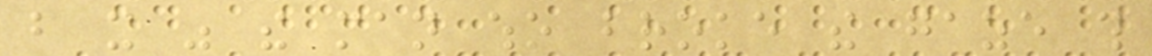but it was the man who broke the gaze this
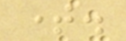time.
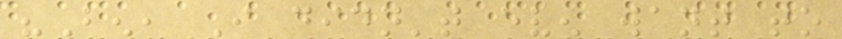"Ben, I didn't even want to
